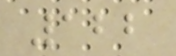122
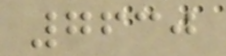7630
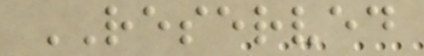RESERVED
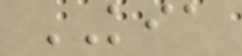KIA
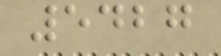5427
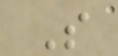S
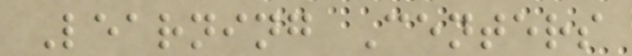Learning Centers
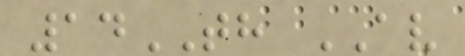14TH AV
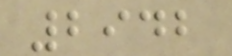2942
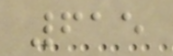615
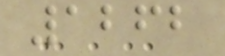1262
